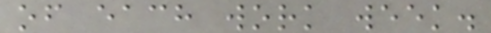of each work week.
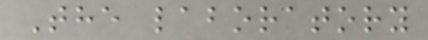The laboratory
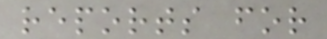reports for
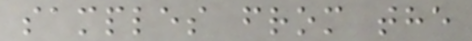samples from the
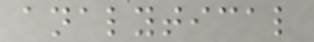analytical
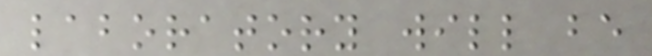laboratory will be
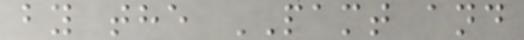by the PAMT and
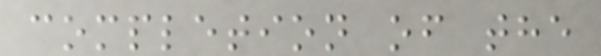completion of the
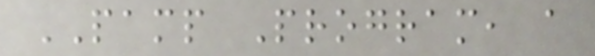PAMP Program, a
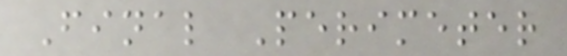Final Perimeter
